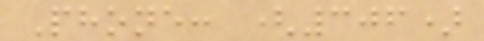Phone: (306)
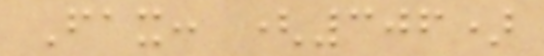Fax: (306)
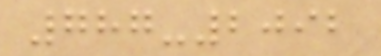787-2092
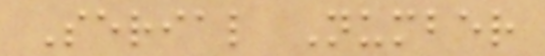Serial Number
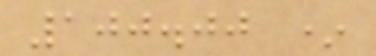100.00 *
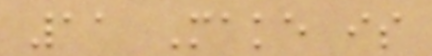11 Make is
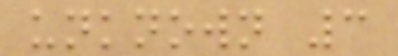unknown 3
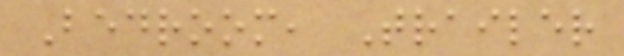Bedroom, Trailer
